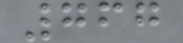767
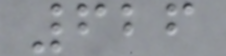626
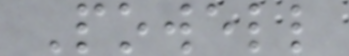Powell
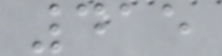415
